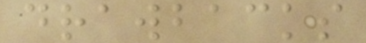drawbacks
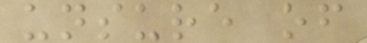unsure of
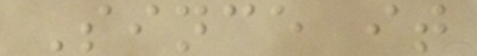Since it
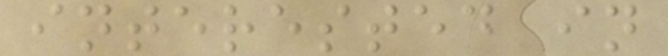interested in
